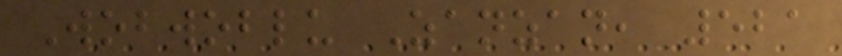Wobwoblu Zanzan, 521
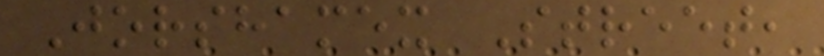Jorshamex Street,
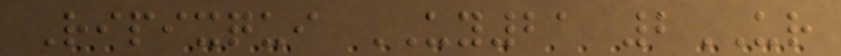Ripixqui UY21 2UR
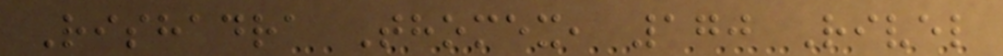Rishadra Thomex, 170 Rivel
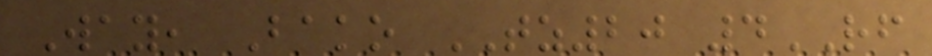Way, Bako TZ20 4RF
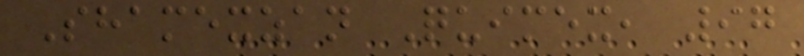Shamexzan Quimex, 97
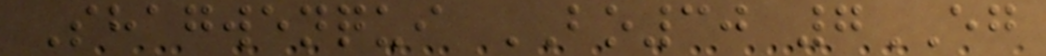Shagwenqui BO30 7EG
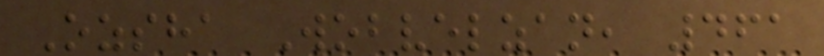Ozsha Wobvelzan, 461
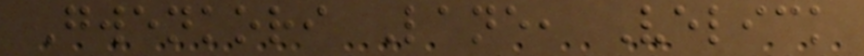Gwenkori Lane, Velick
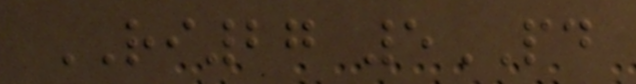RI27 5PD
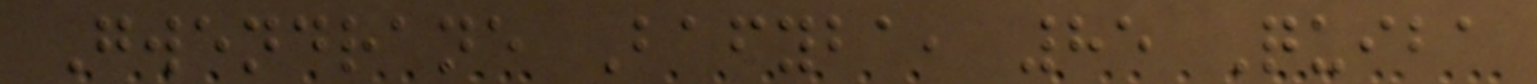Gwendrane Bafyba, 85 Quiba
